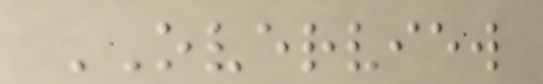OVERVIEW
